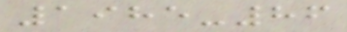1985-86
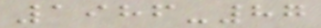1986-87
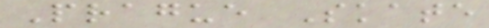Prague Skate
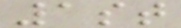1st
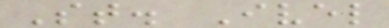St. Ivel
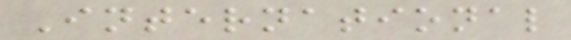International
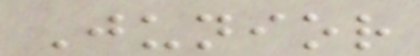Junior
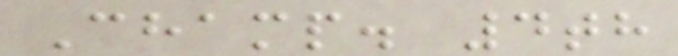Champ. 4th
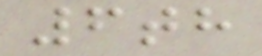6th
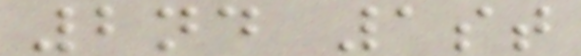2nd 1st
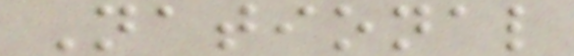National
